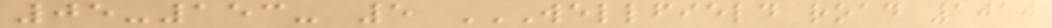05-153- 5 WELLFIELD ROAD 1010
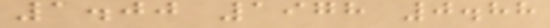1.00 1978 0.88
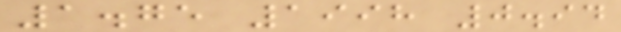1.75 1998 0.94
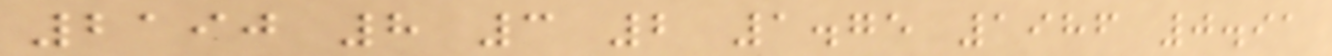2190 8 3 2 1.75 1986 0.91
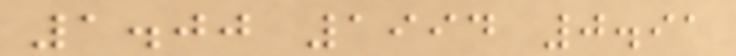1.00 1994 0.91
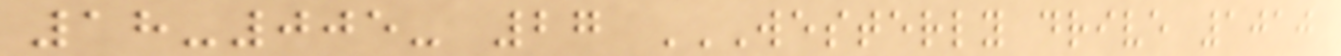18-005- 27 WESTERLY DRIVE 1010
